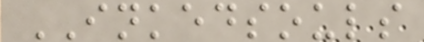INKEDSOULS
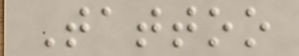Tattoo
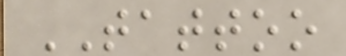TATTOO
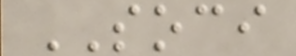SOCI
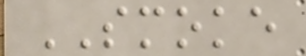SMOKE
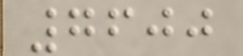7600
